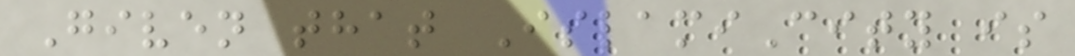Given that IslamiCity is
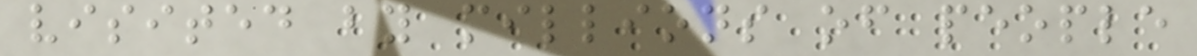visited by millions of people
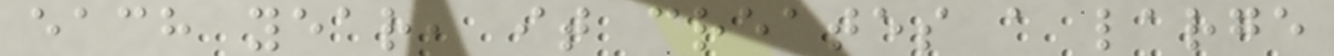each year, it creates a large
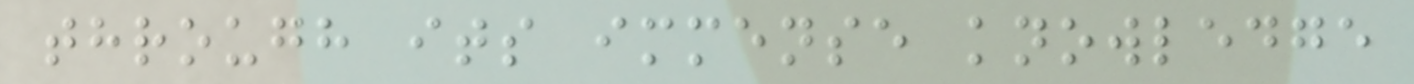through its immense knowledge
